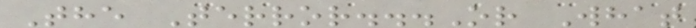The Terror...Or What
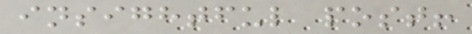insightful post!
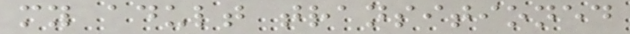my adult transitioned
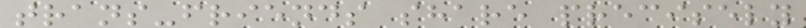trans-friends share precisely
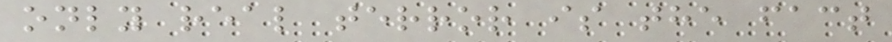only real terror is the fact
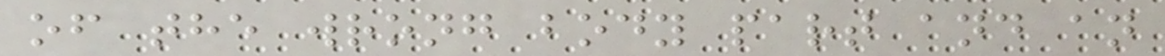of the wrong body part and an
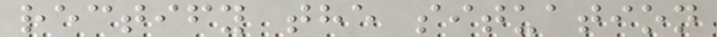rectify the situation
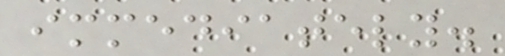immediately.
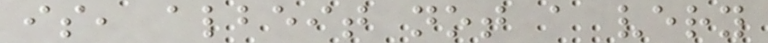is, albeit not a very
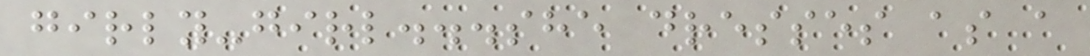girly-girl...she dresses as a
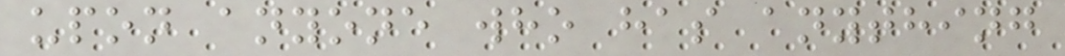upon anyone who has anything
